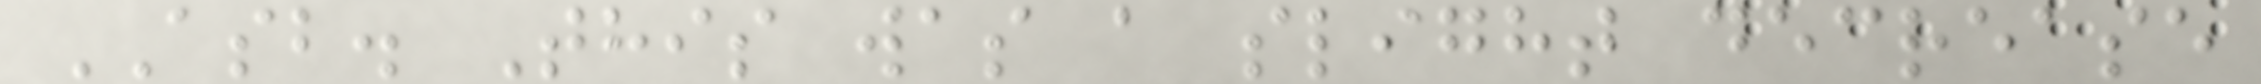ASB. This was a slight decrease
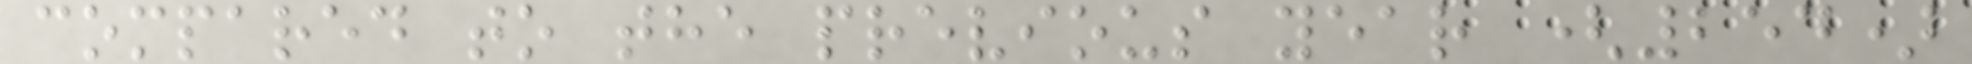compared to the previous year (254)
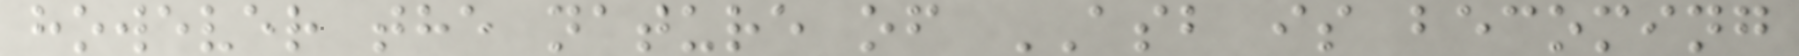however the nature of ASB is becoming
